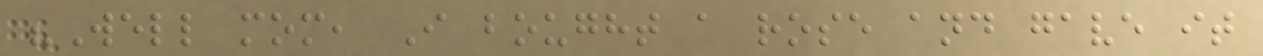"Well mom, I bought a rose and gave it
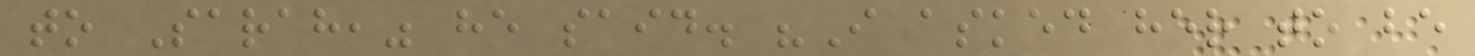to Sarah," he said. "I asked her to be
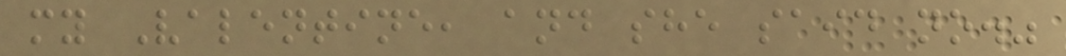my Valentine, and she said no."
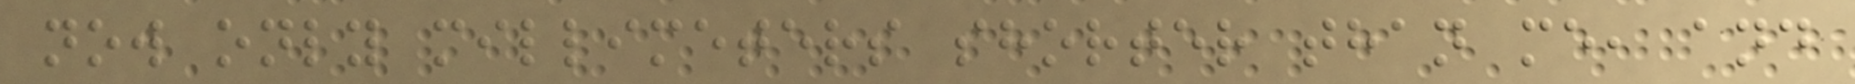now only millimeters shorter than me, and
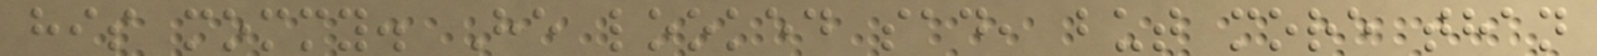his mommy. He looked sad, but more than
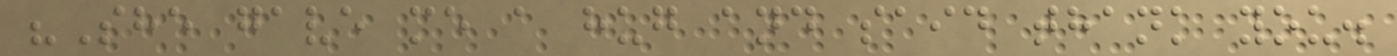"She gave me a hug and said thank you.
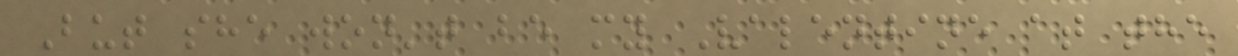But she won't be my Valentine at the
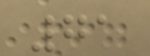71
